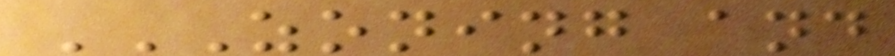ZONING AND
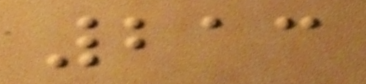213
